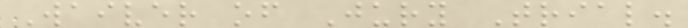Waiver of Jury Trial.
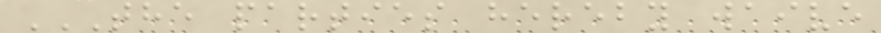THE PARTIES HEREBY WAIVE
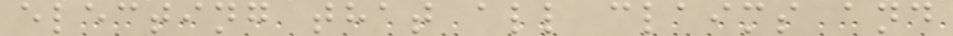electing that all claims and
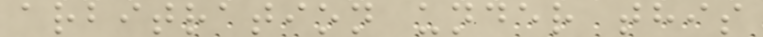arbitration under this
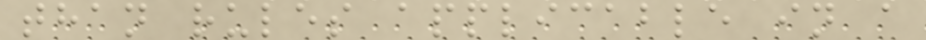than rules applicable in a
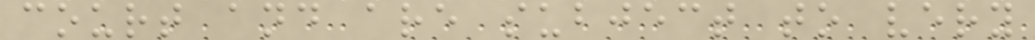court and are subject to very
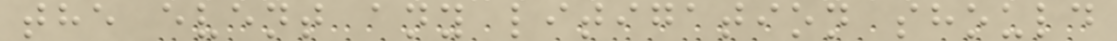the event any litigation should
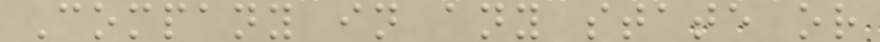Company in any state or
